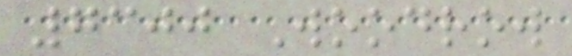7300 Woodrow
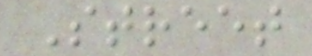Street
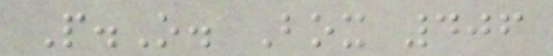P.O. Box 406
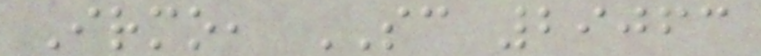Irmo, SC 29063
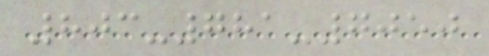803-781-7050
